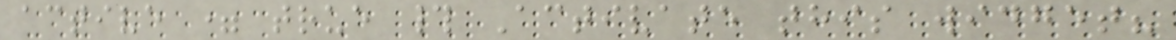active = true # Activate this widget?
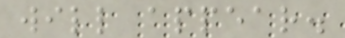will appear.
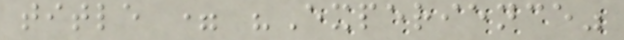title = "Experience"
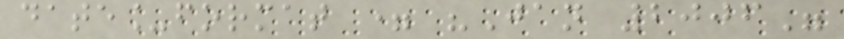date_format = "Jan 2006"
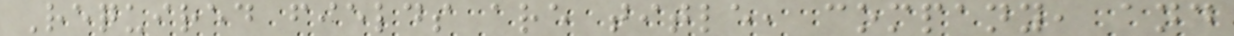Required fields are title, company, and
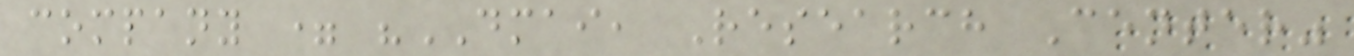company = "DMAI, Research Center"
